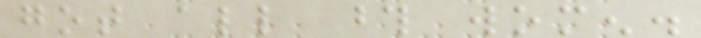got all those women.
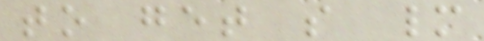to get so many
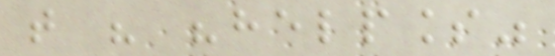that his "helpless"
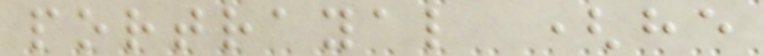portrayal (he
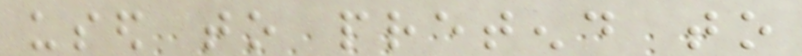used to pretend to
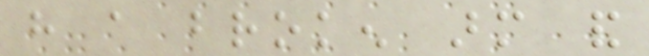have a broken arm and
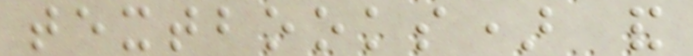textbooks) and
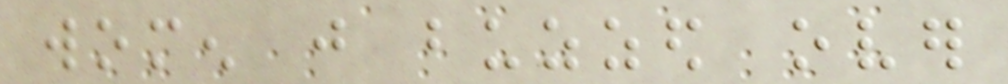women just buzzed over
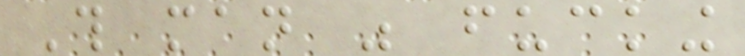This man was fucking
